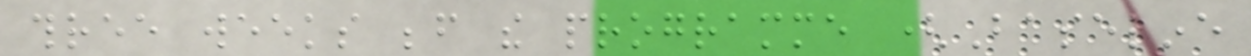three weeks before the programme (Baseline
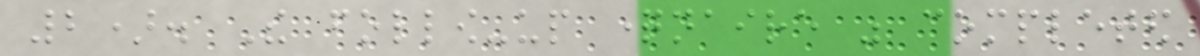2). The follow-up questionnaire was completed
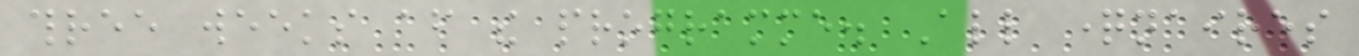three weeks after the programme. All questionnaires
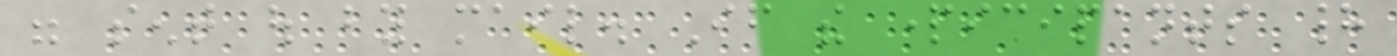were sent out by mail. If the participants had
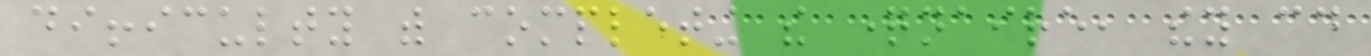difficulty with completing the questionnaire, they could
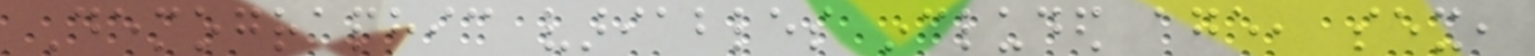Demographic variables included age, sex,
